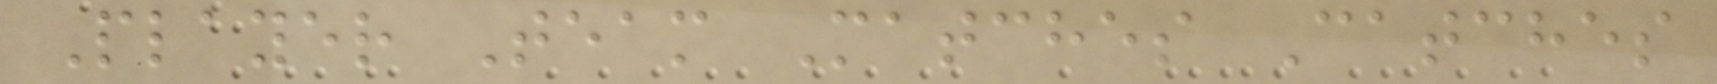Player Team Matches Catches
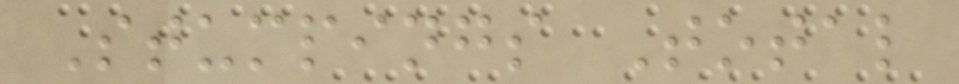Stumpings Total
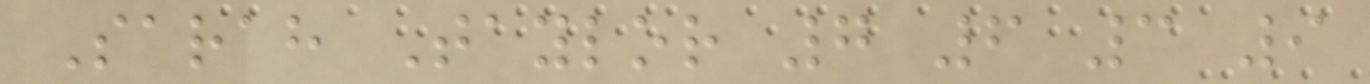Sarah Taylor 7 6 3 9
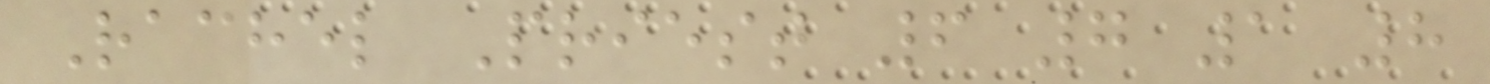Rachel Priest 6 7 1 8
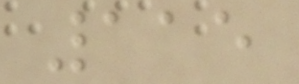115
